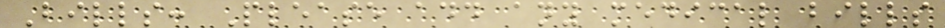Bills: Please add any medical bills
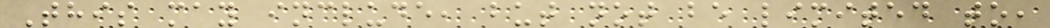This may include, but not be limited to,
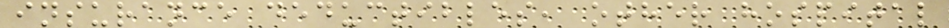insurance deductibles, other hospital
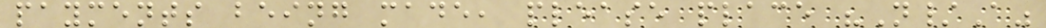payments being made, please place "N/A"
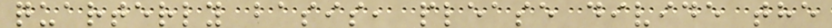quarterly basis, please divide the
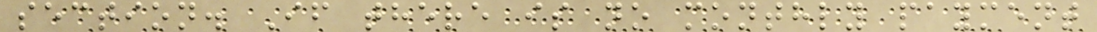section. If there is no monthly payment
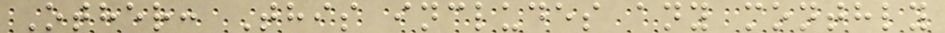Other: This includes any monthly
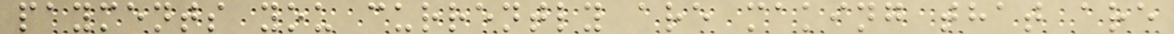payments you currently are making that are
